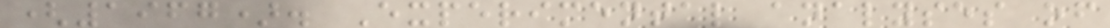(1967). Experimental analyses of
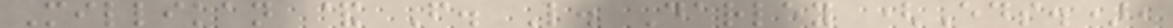Millikan & F. L. Darley (Eds.),
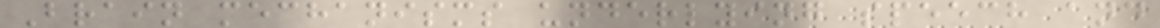Brain mechanisms underlying speech and
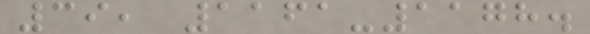39, 1161-1178.
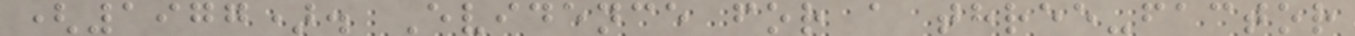(1977). Evidence for a three-factor
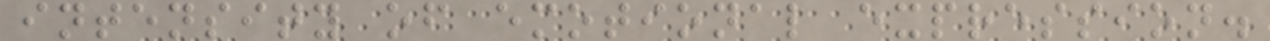intensity of emotional expression.
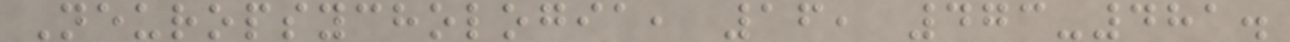Neuropsychologia, 16, 473-481.
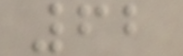62
